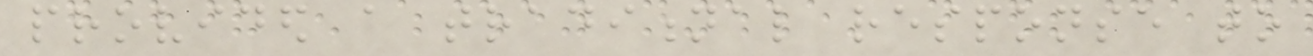provided a traditional response to
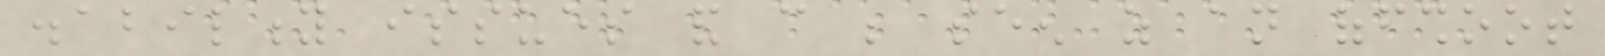disability issues and can be seen as an offshoot
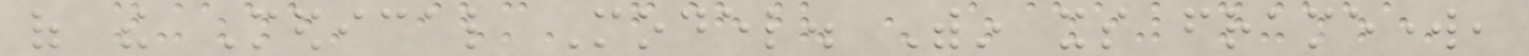of the Medical Model. Within its framework,
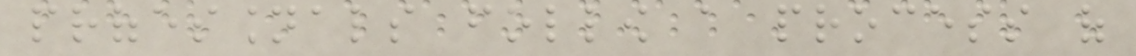professionals follow a process of
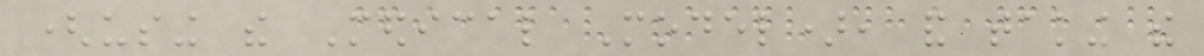(using the Medical Model), and taking the
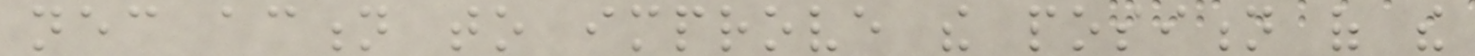necessary action to improve the position of the
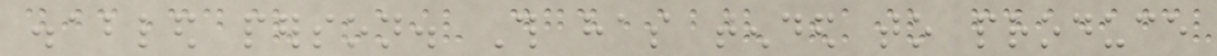disabled person. This has tended to produce
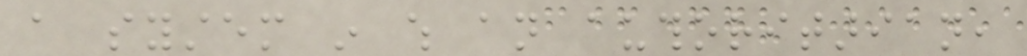a system in which an authoritarian,
